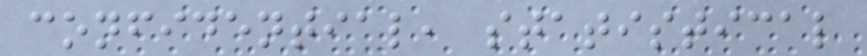confidential, statistical
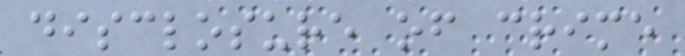disclosure of crime
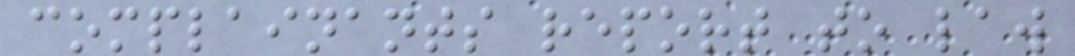complainants report to law
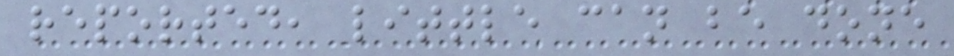reported, little can be done
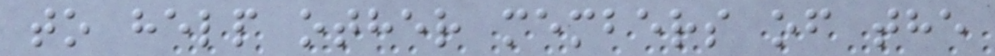to help other members of the
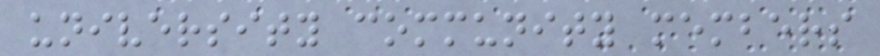university community members
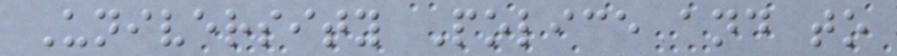University Police and to
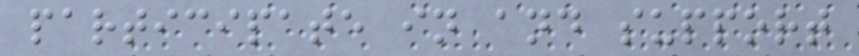participate in and support
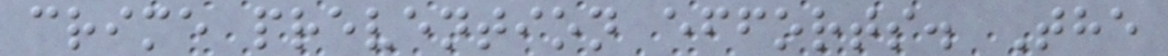crime prevention efforts. The
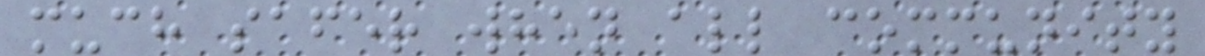much safer when all community
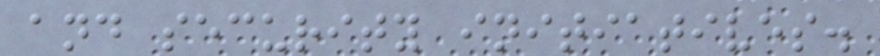and security initiatives.
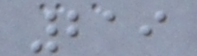219
